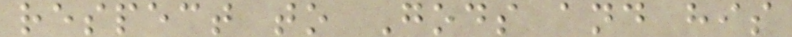respect to Gods and his
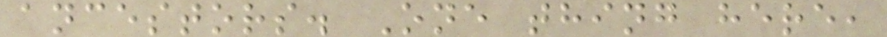ancestors. One thing here,
